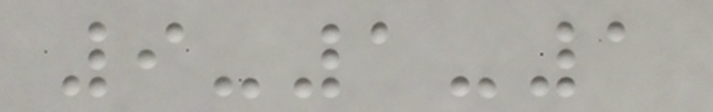9-1-1
